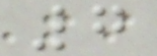7
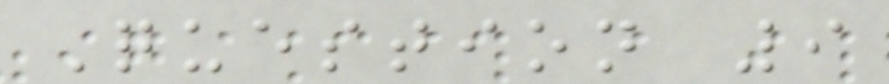Question 9
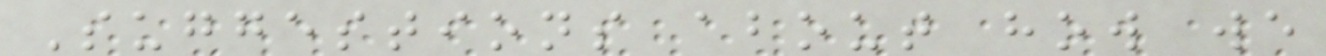Suggestions about how we
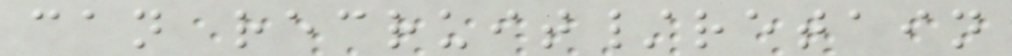can recruit/retain
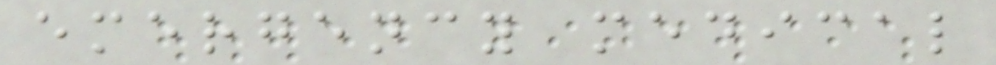emergency medical
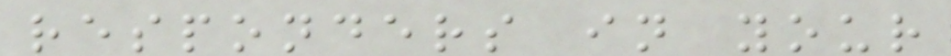responders in your
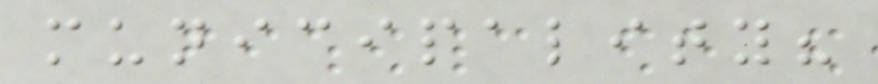municipality?
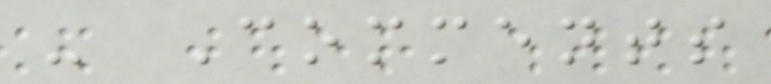- Comments
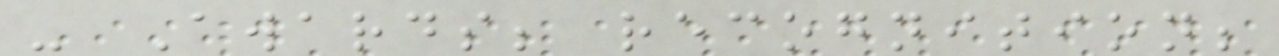- Awards; recognition;
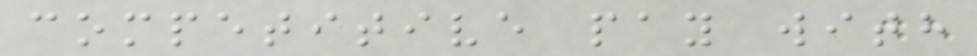competitive pay with
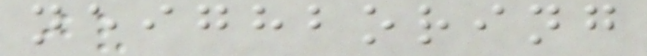neighboring
